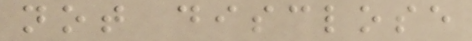not disclose
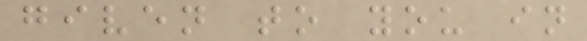given to you in
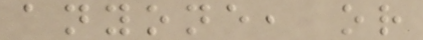anyone, or
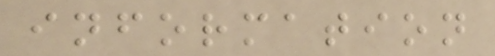information
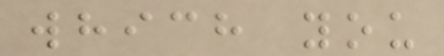which you
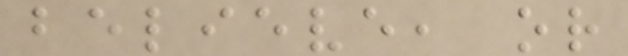believe, or
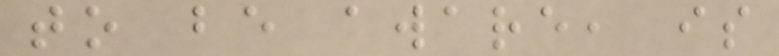to be aware, is
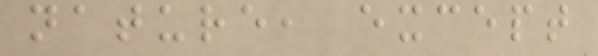nature, except
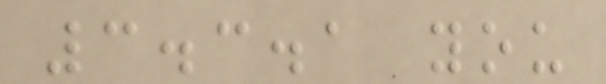3.3.1 you
